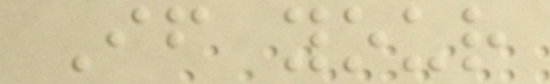If your
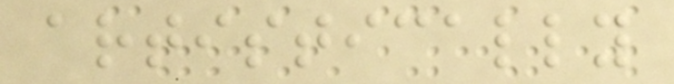artistically
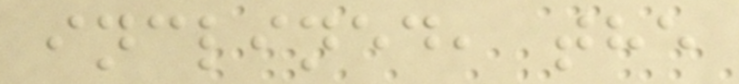inclined, the
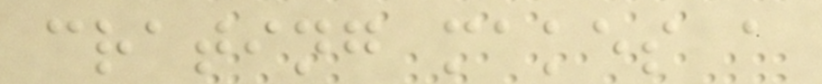crating makes a
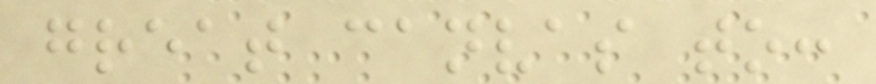great canvas to:
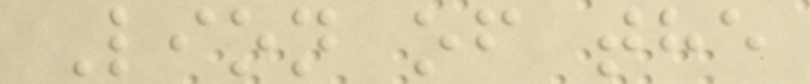Lion of the
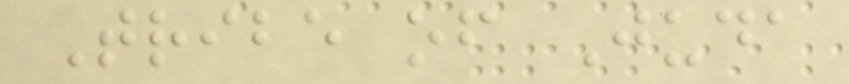Tribe of Juda
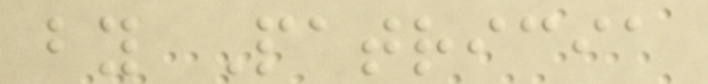by Patricia
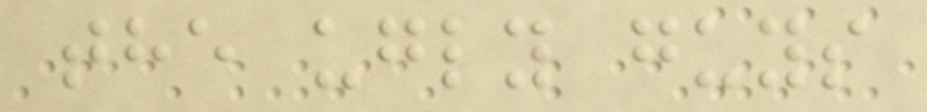the ugly guys
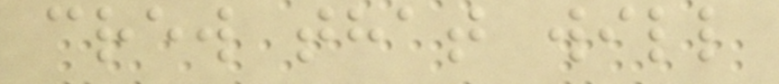crew that will
